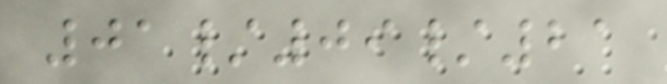01/09/21
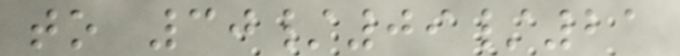to 30/09/21
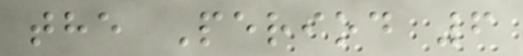the Period 6
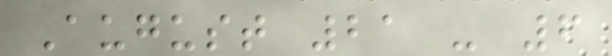August 21 - 6
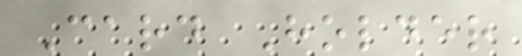Card Holder
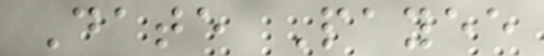Date Payee
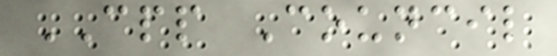CPP Council
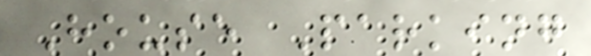House Parking
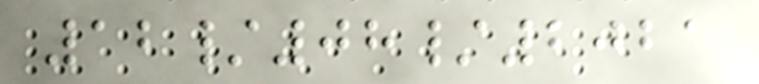12/08/2021
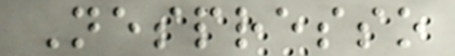Nespresso
